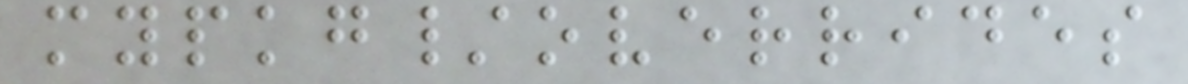mypkg/overrides
